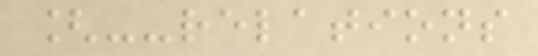[--relations
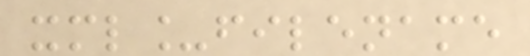xml_filename
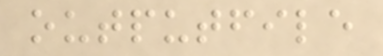outputfile
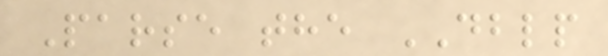Parse the DBLP
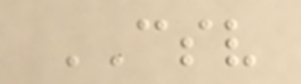CSV
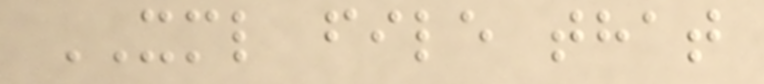XML file that
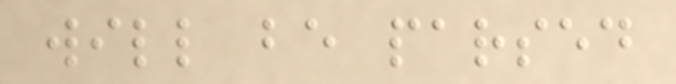will be parsed
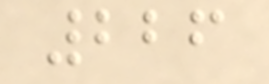226
